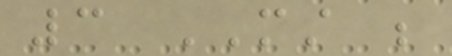3 MUST be
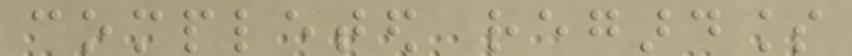completed regardless
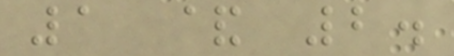1 & 2.
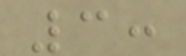3:
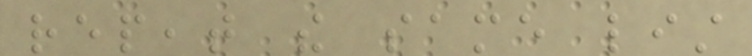repeat the same list
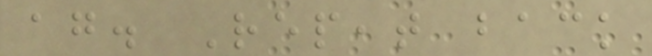again. Repeat back
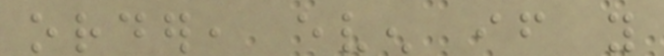order, even if you
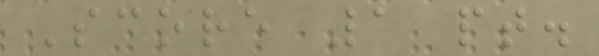Score 1 pt.
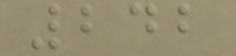242
